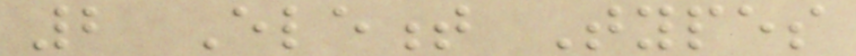2 Element Types
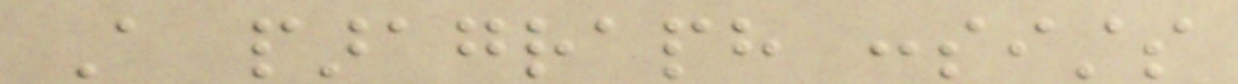A paragraph consists
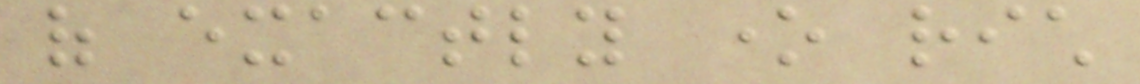of exactly one rich
